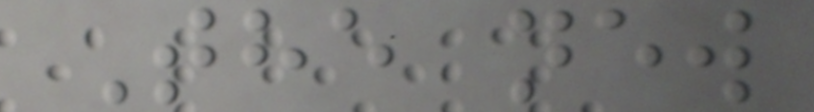The new
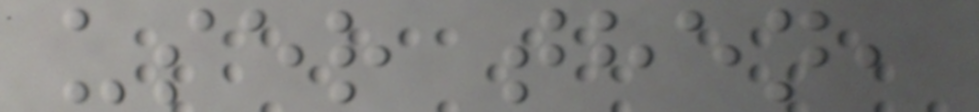user then,
